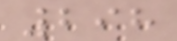298
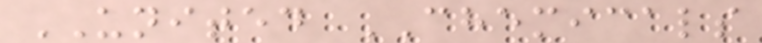UNITED CHEMICALS
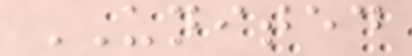UNITED
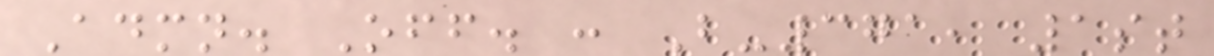Admn. Off. : B-371, 1st
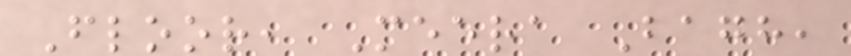Floor, Meera Bagh,
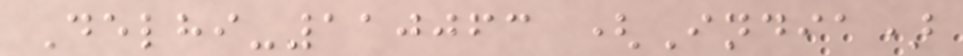Delhi-110063 (India)
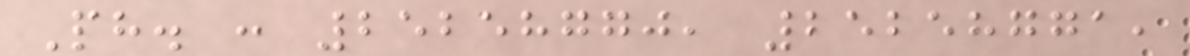Ph. : 25258770, 25258771,
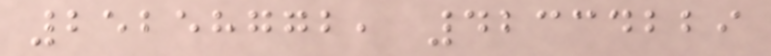25258772, 42334229
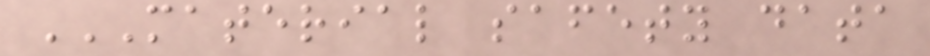MATERIAL SAFETY DATA
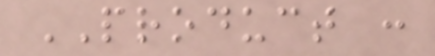PRODUCT :
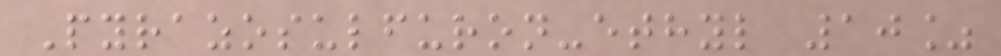Pyrazosulfuron-ethyl 10%
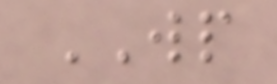WP
